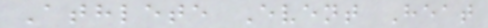Athlete Event Heat
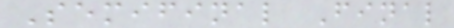Semifinal Final
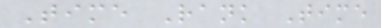Time Rank Time
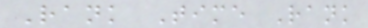Rank Time Rank
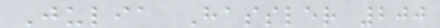Julia Hassler 200
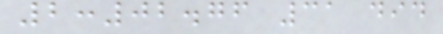2:02.76 31 did
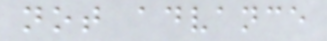not advance
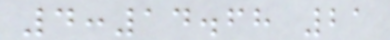4:14.68 21
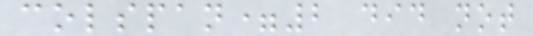colspan=2 did not
